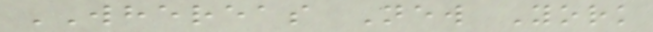WHEREAS New York
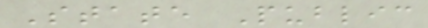State Public
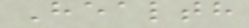Health
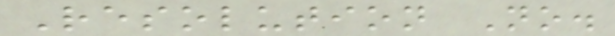Resolution No.
